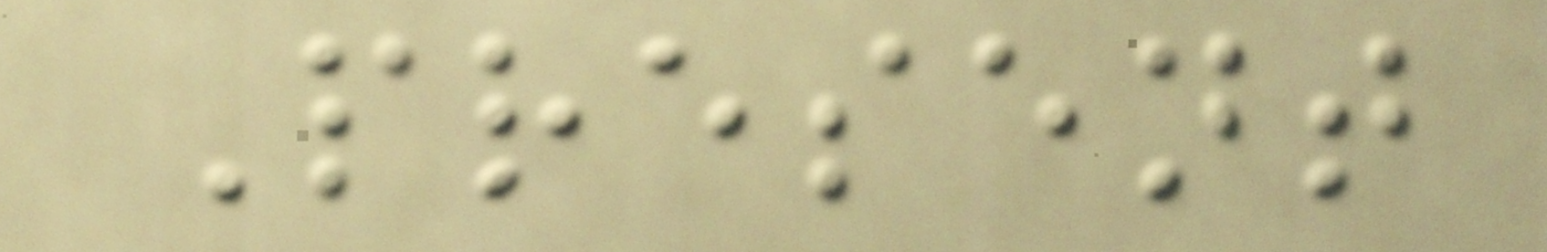Present
